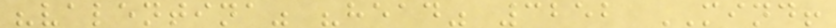"valentina" "head" 3252 MIND!
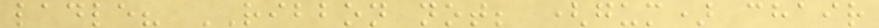ladle? RIBBON not; (gum) chair
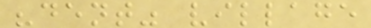"dent" village
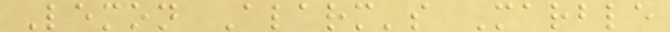Lemon Alarm's Marble
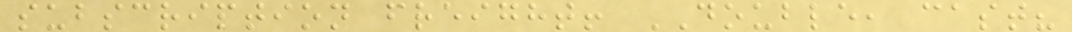subscription freight! DOUBLE, cast?
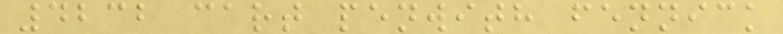4232 cart penwith fennick
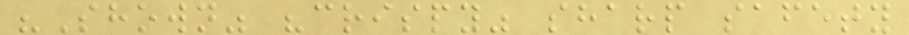"Shown" "crispy" sharp safety
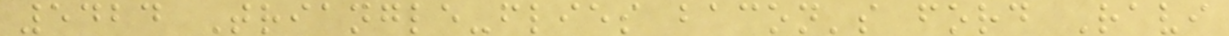5424 Triangle-flies bacon's ford Ravi
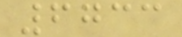6733
